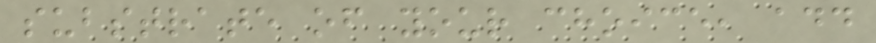substrate of your choice, add
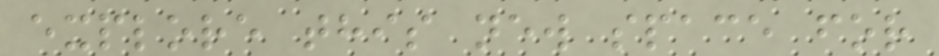explore this new space for
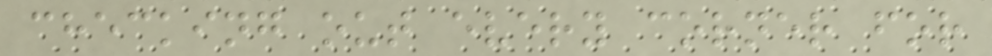checking out every corner for
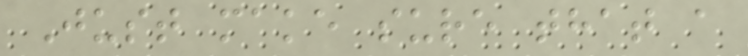Just make sure that a
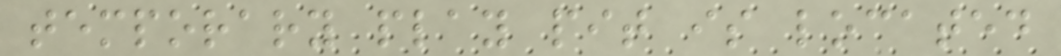temporary play pit is located
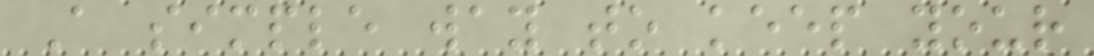A simple way to keep your
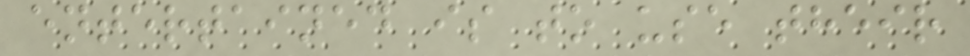entertained is to use their
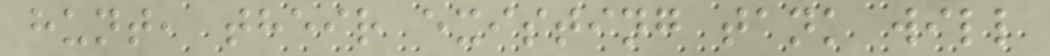hunt, their existing tank will
